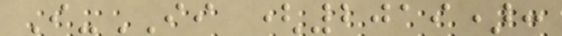I-II (2019):
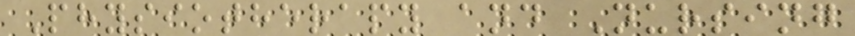Physiotherapy and Nursing
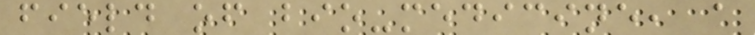field of bio-medicine, a
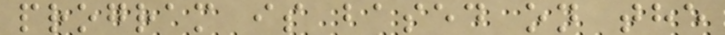program is based on the
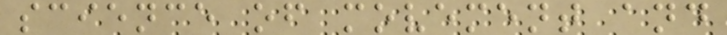science of movement and
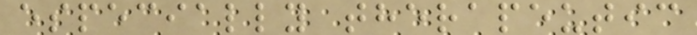especially therapeutic
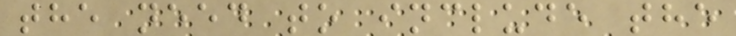the need to include the
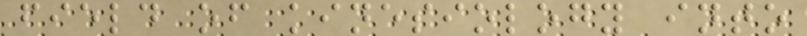field of kinesiology into
